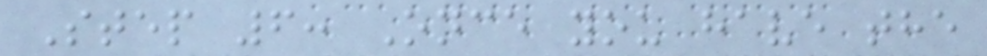Step 6: Once you have the
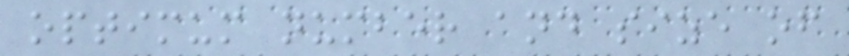optimum number and size of
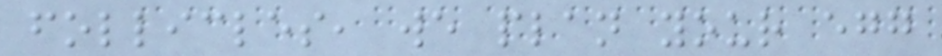follicles, we plan your egg
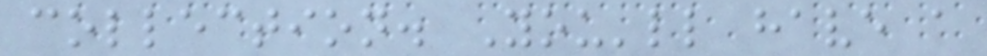collection. You'll have a
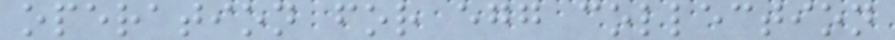operation for egg collection
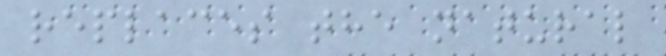replaces the natural
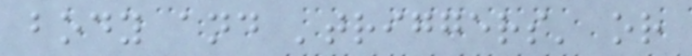body and 'triggers' or
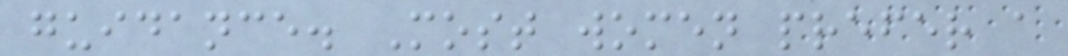guidance. Most women prefer a
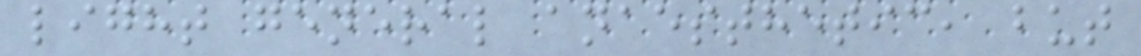light general anaesthetic, but
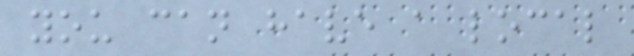you can have a local
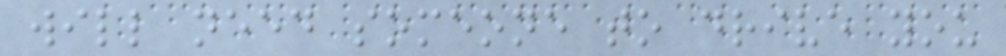will need someone to drive you
